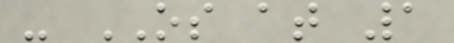- OS at 1
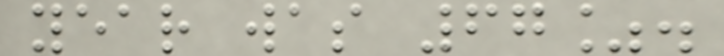year was 67%.
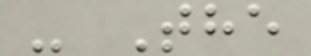- The
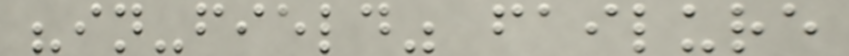"in-field" failure
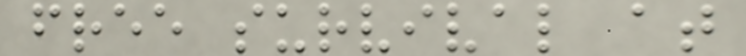free survival at
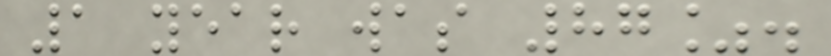1 year was 87%.
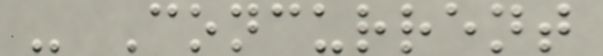- Concurrent
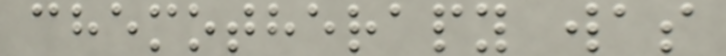chemotherapy was
